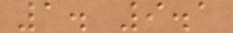1. 9.1
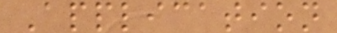Application
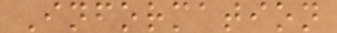Information
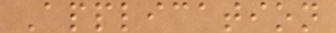Application
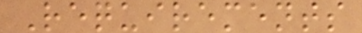Requirements
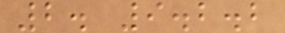2. 9.2.2
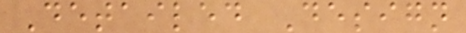Detailed Design
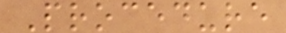Procedure
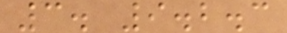3. 9.2.3
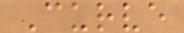Curve
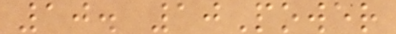10. 10Power
